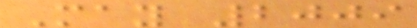May 2009
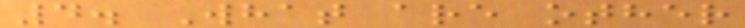4. What are other
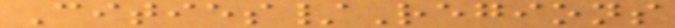Cities/Regions
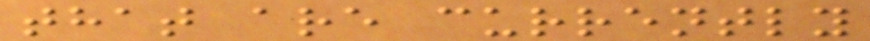that are currently
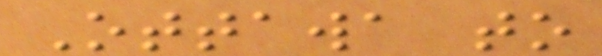Ottawa to
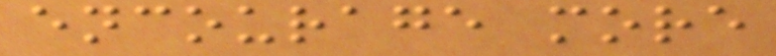encourage more
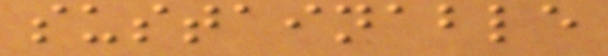sustainable
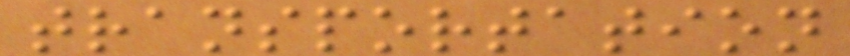transportation
